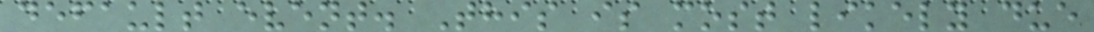default event. This is most likely due
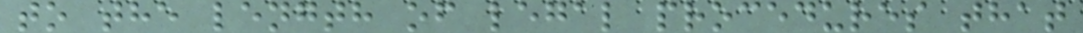to the length of legal procedures that
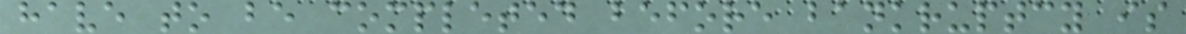have to be completed before bankruptcy is
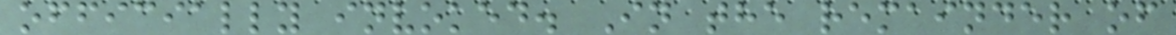officially invoked. In the remainder of
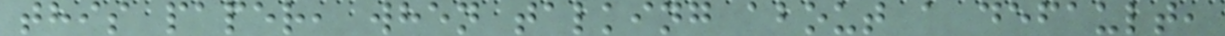this paper, when talking about a default,
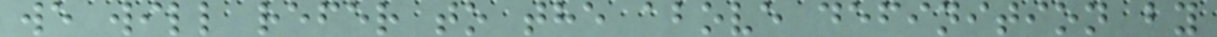we will refer to the above definition by
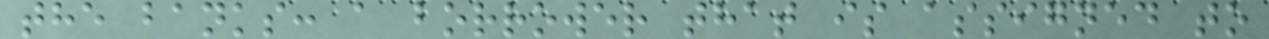the banks: a borrower that is assigned to
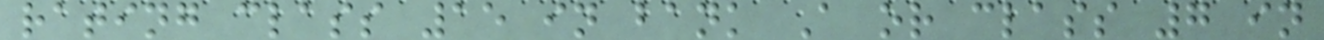rating class 15 in bank A or class 7 in
